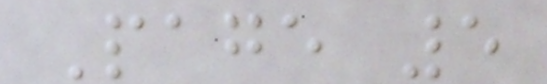Page 5
